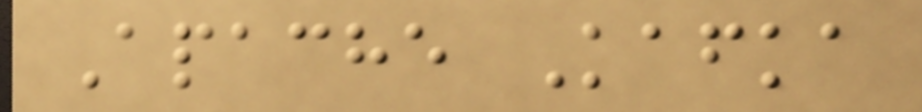Apache Kafka
